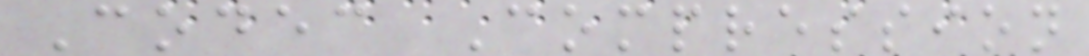Codec Compression
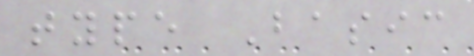type Basic
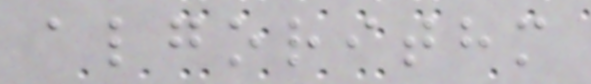algorithm
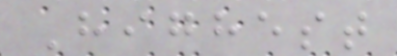Highest
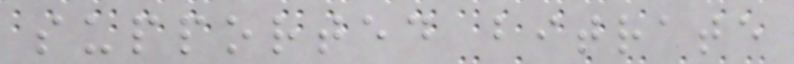supported bitrate
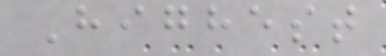Highest
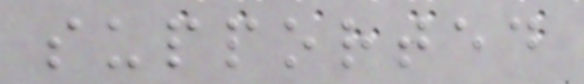supported
